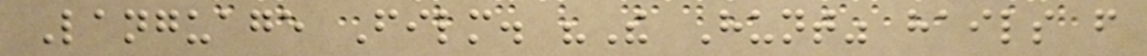Language Film. "The Hunt" hails from
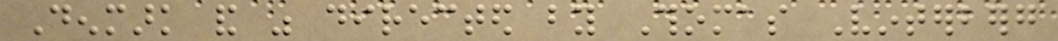Denmark and was directed by Thomas Vinterberg
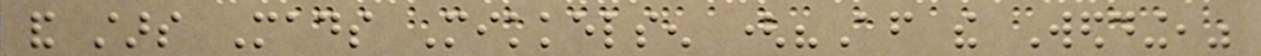and stars Mads Mikkelsen ("After the Wedding,"
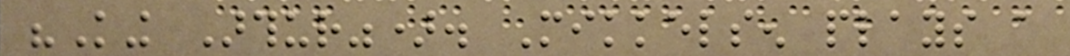"King Arthur"). Mikkelsen plays a
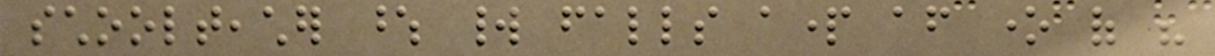schoolteacher whose world falls apart after one of his
